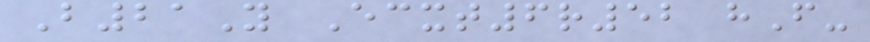B21Y Ecxt6r52 hF-
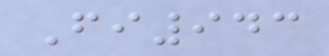Fi943
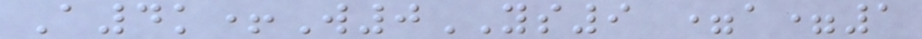A4k+W0YS9 =a=1
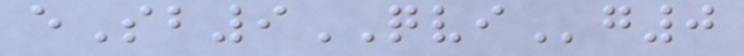eSb9QVIg0
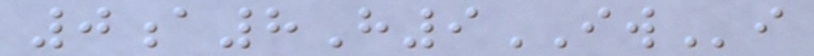0a8H9IWi
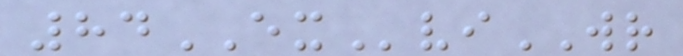84EXviWR
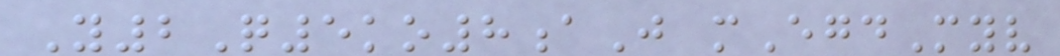Y2Q5ko8aJ mEgdMyv
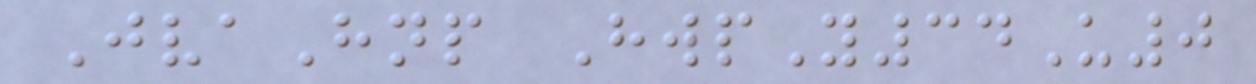JvaHnp HwpY34U0
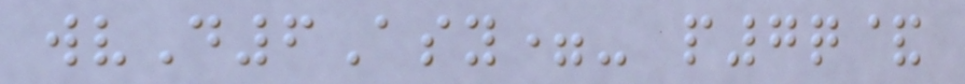wvD6Asy=- p7q&
